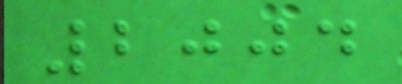2004
